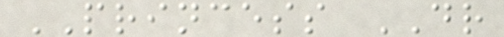PRINCESS DR
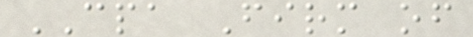CPA Firm of
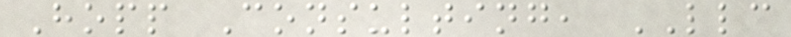Hopp Consulting, LLC
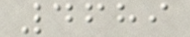4689
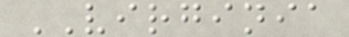VIRGINIA
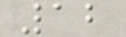12
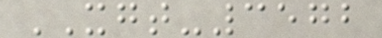XGT-3572
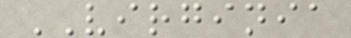VIRGINIA
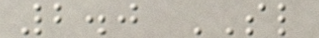2.0 SL
